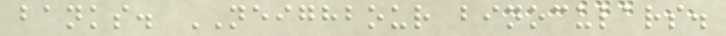banks. NEIGHBOUR binoculars.
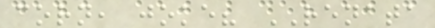corn, joke? RENATA
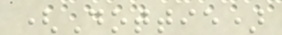(Dottie)
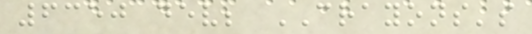6350 dev; CRAYONS's
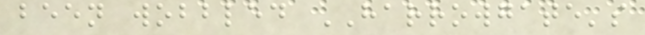been wobbled HARROWGATE's
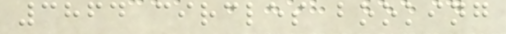3864 circles booking
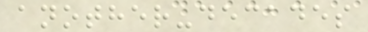another-decades
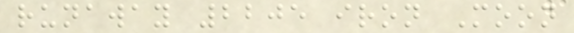runaway 2205 iron Moon
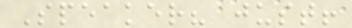Speaker? just!
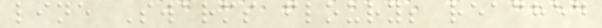line Swarms floury; reached
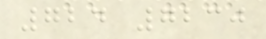724 7230
